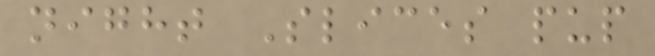night Slices pup
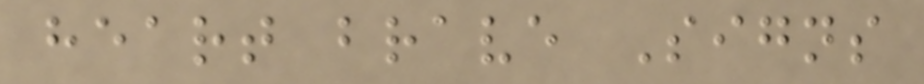heart brave Signs
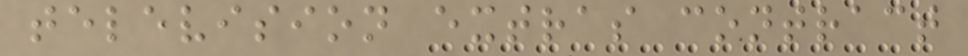television extras contract
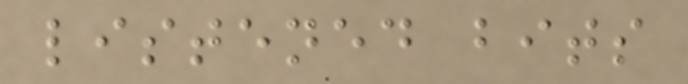listened bits
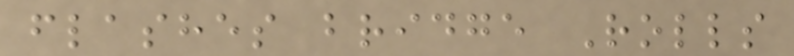flashes bridge Rolls
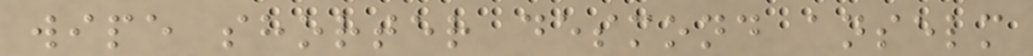wipe shorter desmond anselm
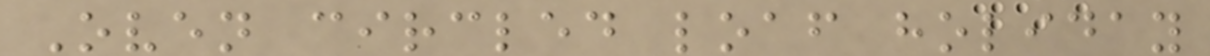Oven circled loaf holiday
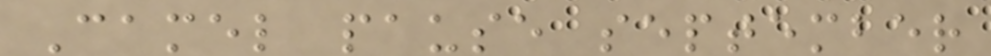Camel pause september
